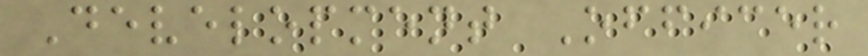Development Officer
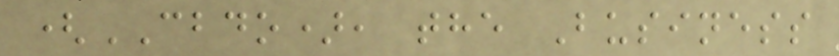(CBDO), the Business
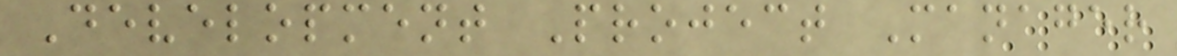Development Project Manager
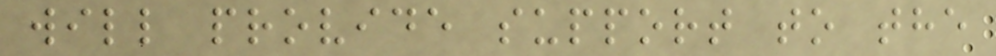will provide support to the
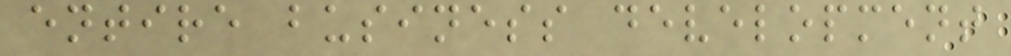entire business development
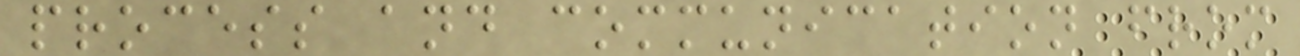process and communication from
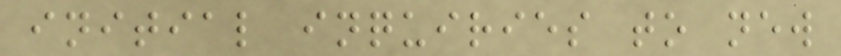initial inquiries to new
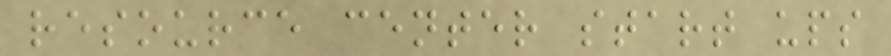resource center start ups
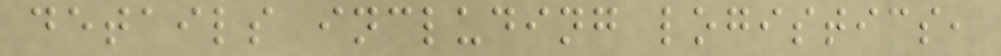details including logistics,
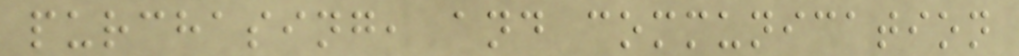purchasing, and communication
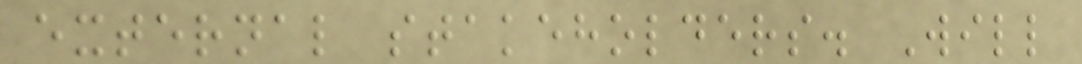external stakeholders. Will
